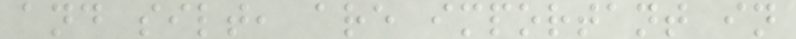and silt, are important in
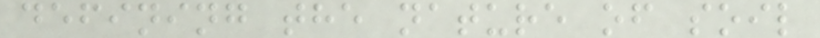defining the nature of soil
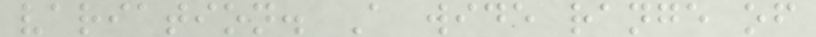variation. A wide range of
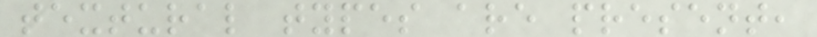textural types are present,
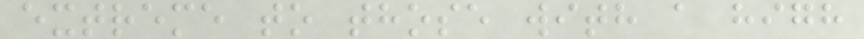extreme to those with a high
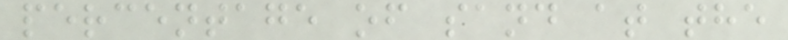percentage of sand at the
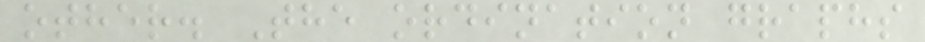other. The ordination graphs
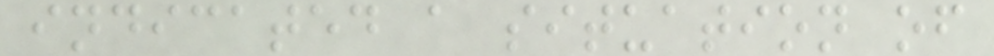indicated a situation of
